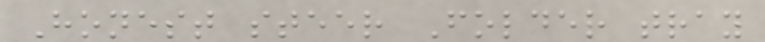Honest steer Folder tray
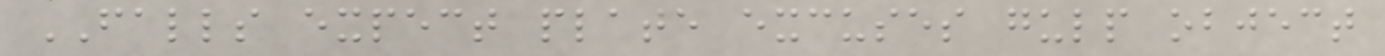FALLS expect plate excuses gulp object
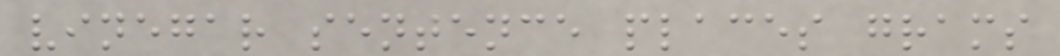vinegar sentence places grams
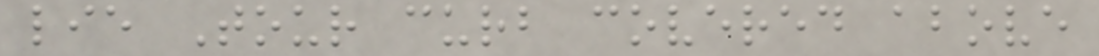lie Tour curb covered above
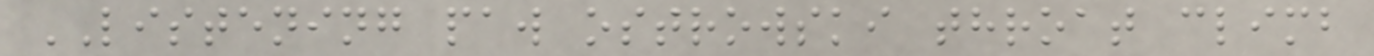LISTENING paw ostrowski throat climb
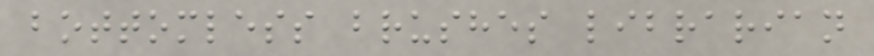bottomless brushes librarian
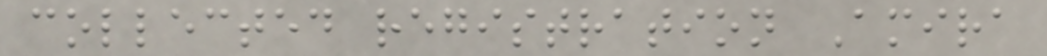collected registration Amira
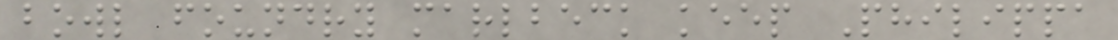bowl foundry marlbeck keep Philippa
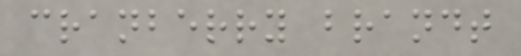cranberry brandt
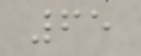65
